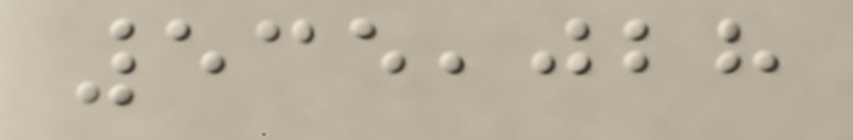535,028
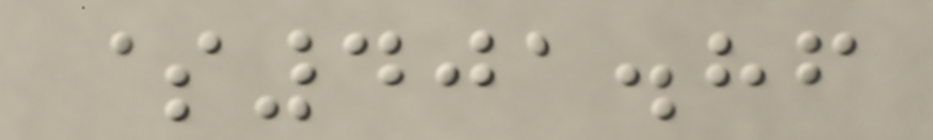$401.86
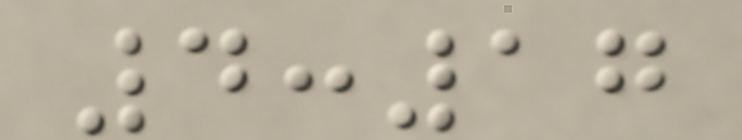4:17
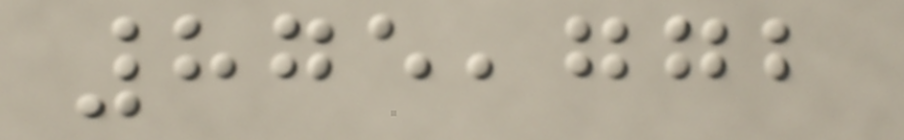875,772
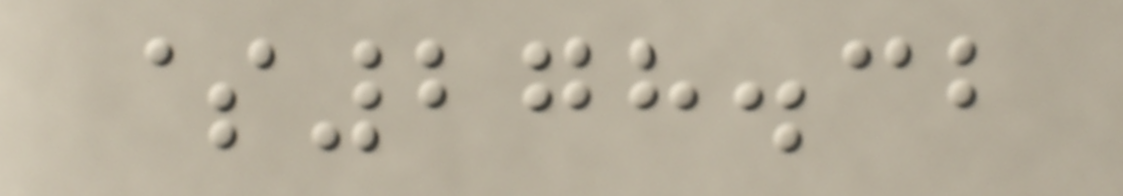$278.32
